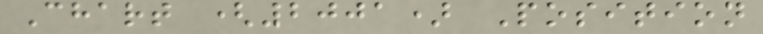Chart (2001) Position
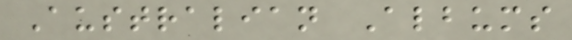Australian Albums
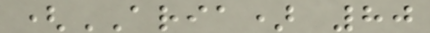(ARIA) 80
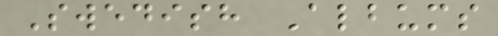Swedish Albums
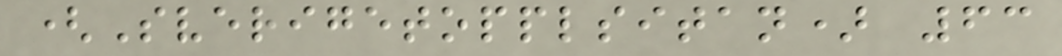(Sverigetopplsitan) 63
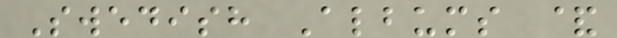Swedish Albums &
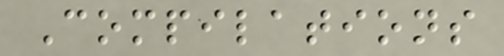Compilations
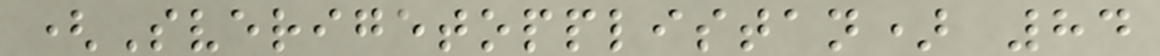(Sverigetopplistan) 84
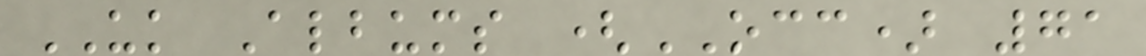UK Albums (OCC) 71
